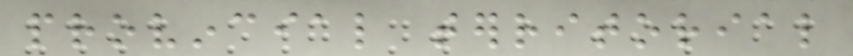provincial territorial
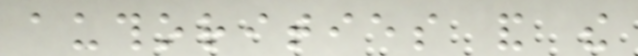authorities and the
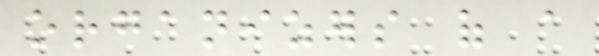organizers of a
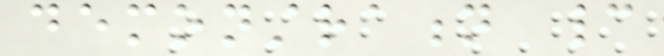demonstration cannot
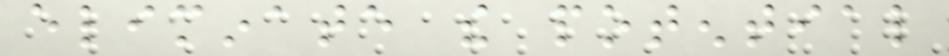eliminate the potential
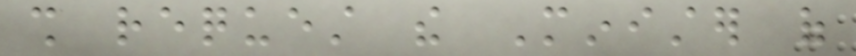shall request the Minister of
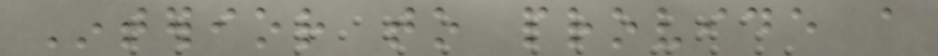Interior to provide a
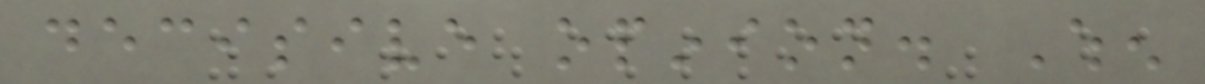decisive opinion. When
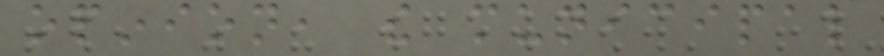opinion, the municipal
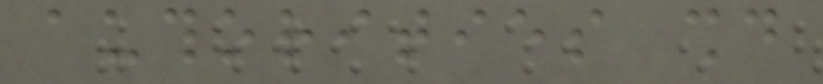authorities should
